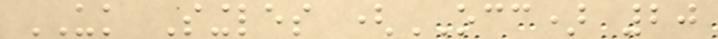UK Singles (OCC) 20
